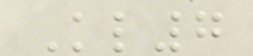Kl7
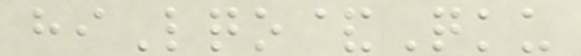hiLqo&Qku
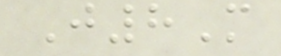J8M
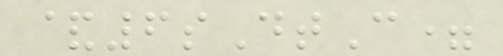&6sDtC=
